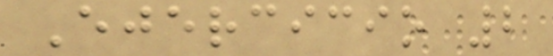Ejercicio 2
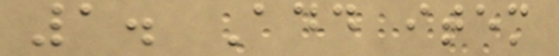1. Add item
